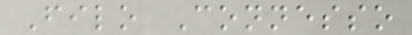Filo Connesso
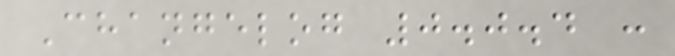Changelog 0.0.4 :
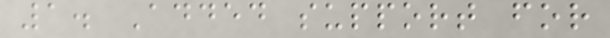1. Added support for
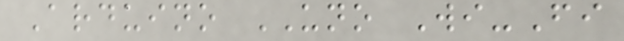Arduino UNO Wi-Fi
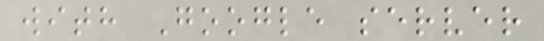with Google server
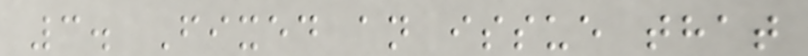3. Fixed an issue that
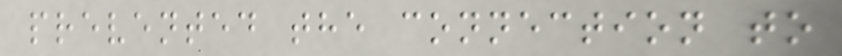prevented the connection to
